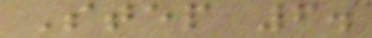Step 6.
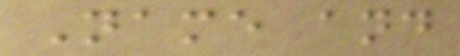Name and
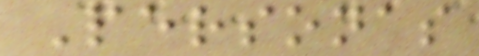Personas
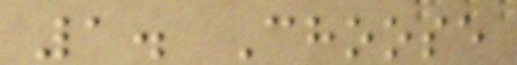1. Choose
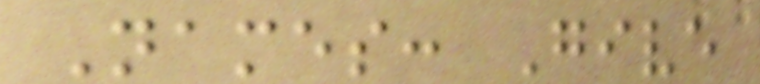Names: Give
